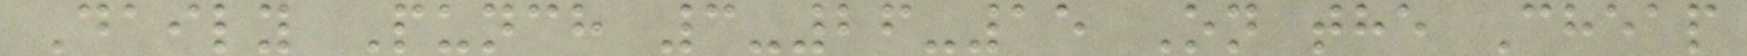Daily Punch 3-26-15 On the Cheap
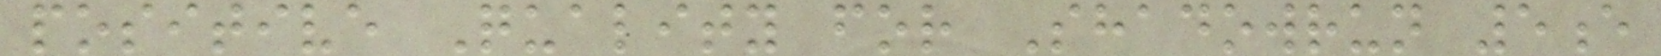positive Quality for Shadowrun 5e
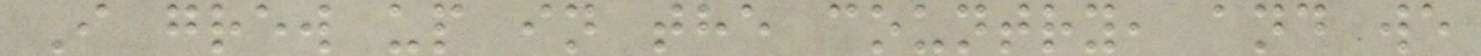I grew up in the country, and we
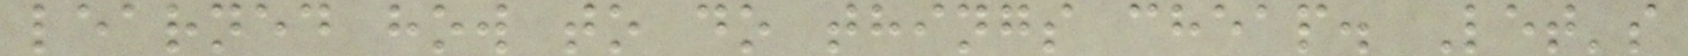learned how to do things cheap. Let's
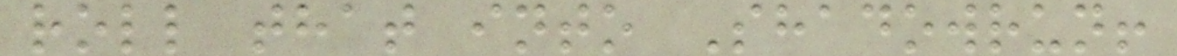roll that into Shadowrun!
